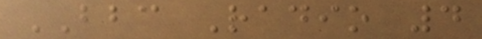BBC Radio 4
